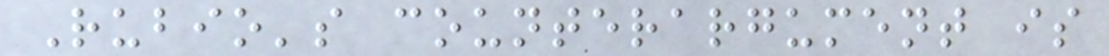Rubio's counterargument is
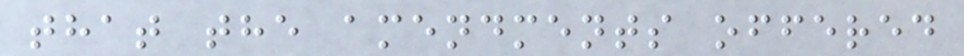that the amendments offered
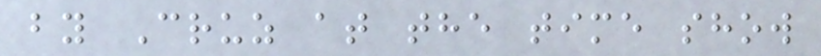by Cruz at the time show
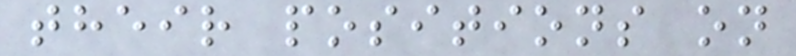their positions on
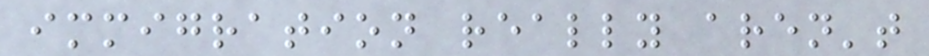immigration really aren't
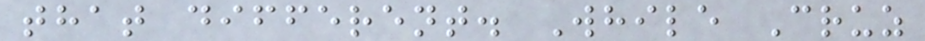that different. While Cruz
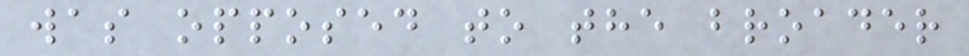was opposed to the broader
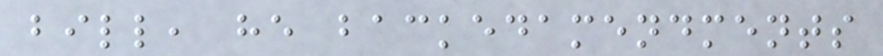bill, he backedamendments
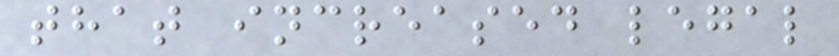that increased legal
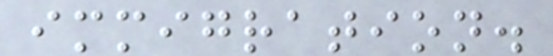immigration.
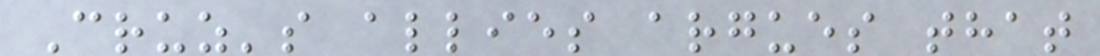Cruz's allies argues that
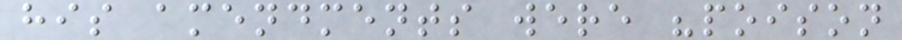his amendments were "poison
